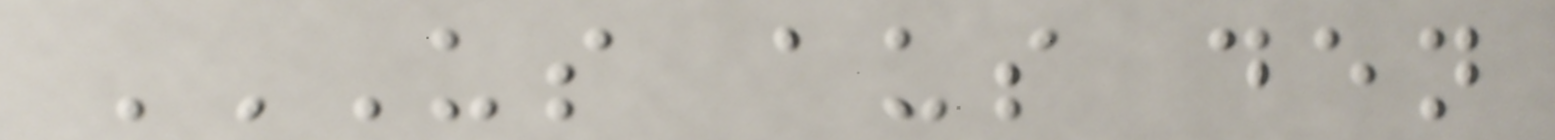US AUS DEN
